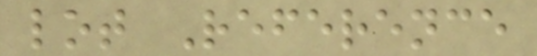lot Reference
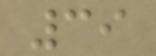39
